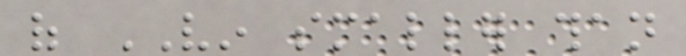of VIN smaller than
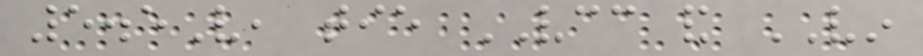5.5V, tie VCC and VIN
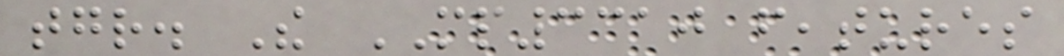together. The MP3310 features
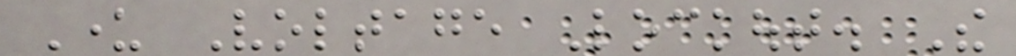Under Voltage Lockout. The
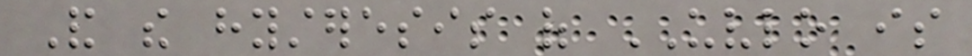And the hysteresis of UVLO is
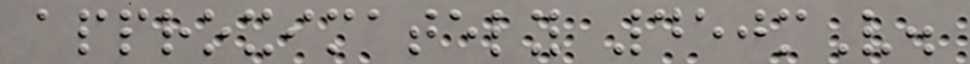approximately 450mV.
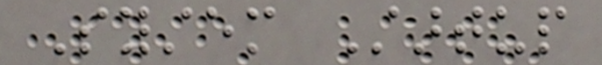System Startup
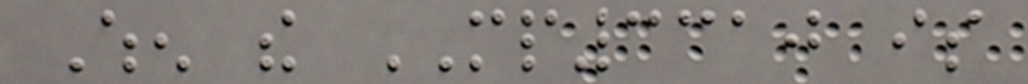When the MP3310 is
